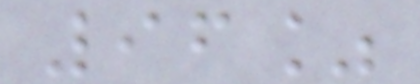96%
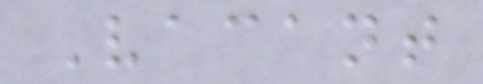Vacant
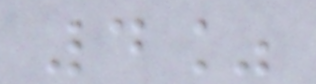4%
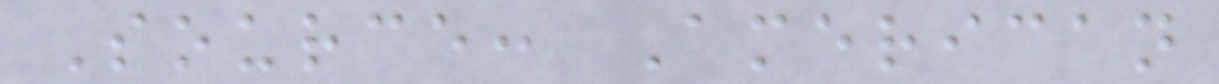Source: American
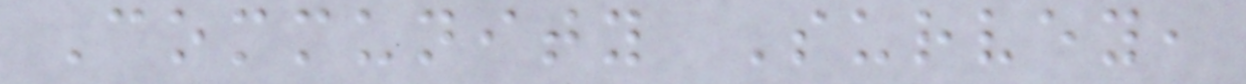Community Survey,
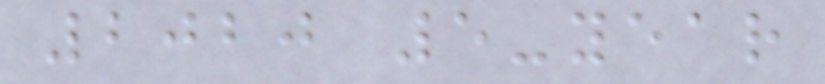2020 5-year
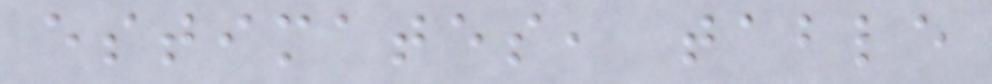estimates, table
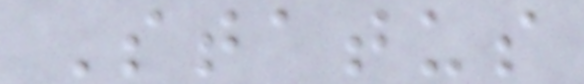Status
